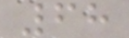68
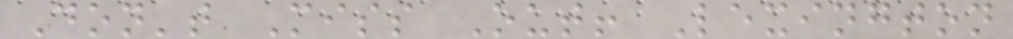Don't Miss Out! Lexington
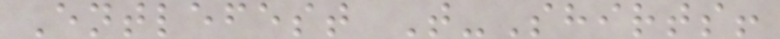Entlefest T-Shirts!
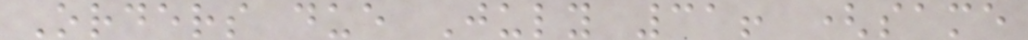Orders due July 31! (same
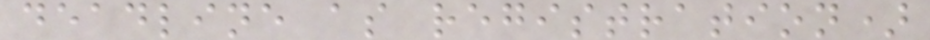deadline as registration)
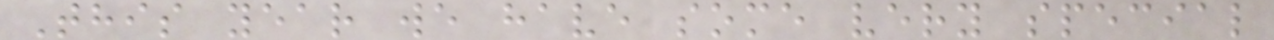This year we have some very special
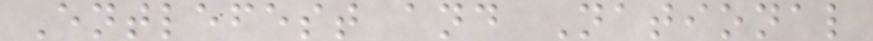Entlefest and National
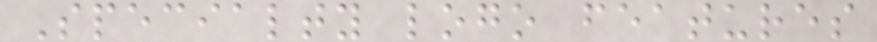Specialty logo features
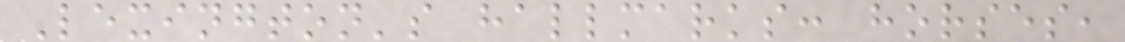Lexington's hallmarks: horses,
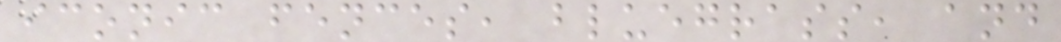iconic fences, bluegrass, and
